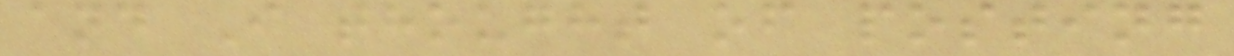and I thought of posting
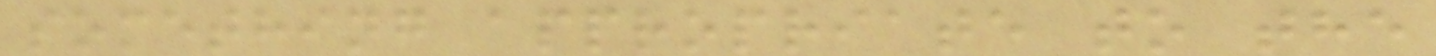something appropriate to the
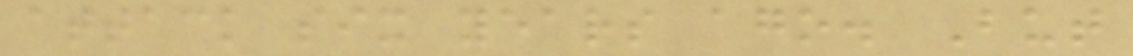attack six years ago. But
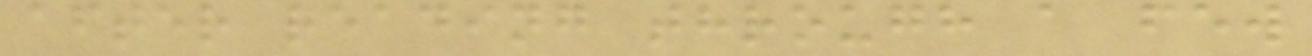after reading through a few
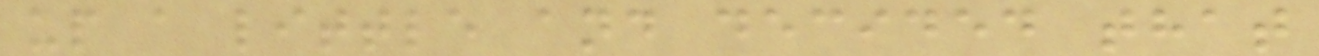up a little and decided that
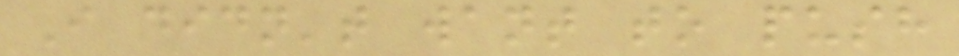I didn't want to push
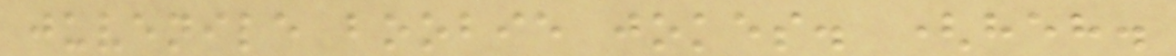juvenile boobie jokes. (heh.
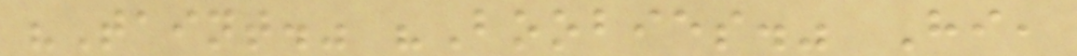"Taint." "Boobies." Hi,
